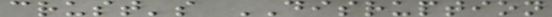crust's DISRUPTION
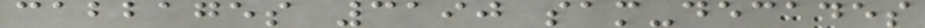cabbages 3190 sam-decades
